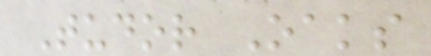Tudor Oaks
